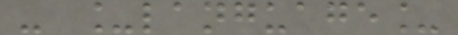- _language_
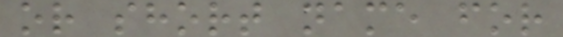or short name for
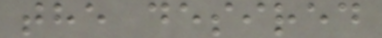the desired
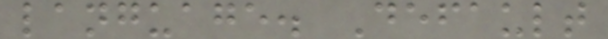language. Default
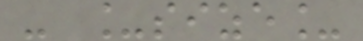- _size_
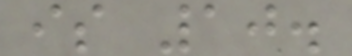is 10.
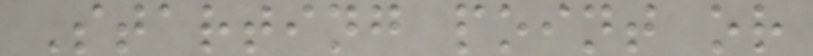Starting point or
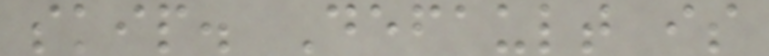skip. Default is
